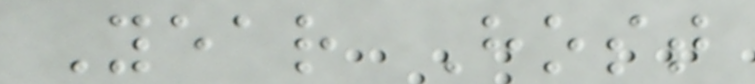Year Host
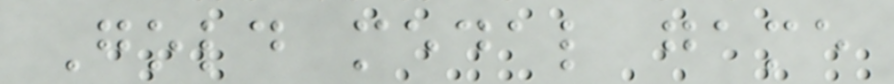Gold medal game
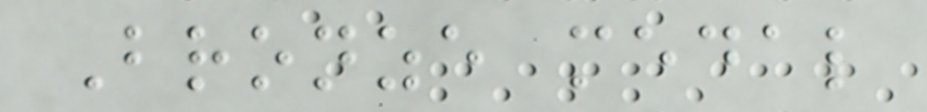Bronze medal
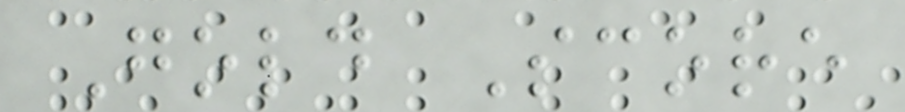Gold Score
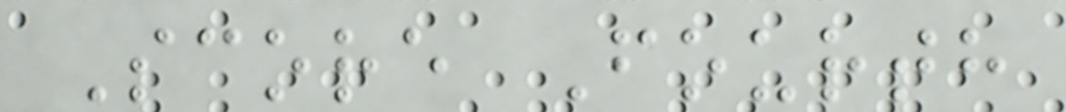Score Fourth
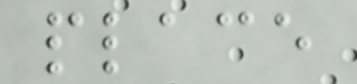place
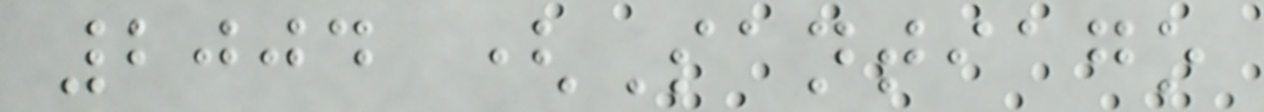2004 (Santiago
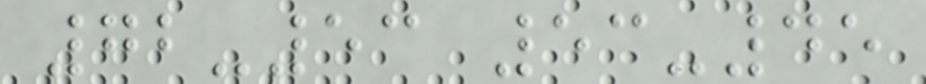72-53 53-45
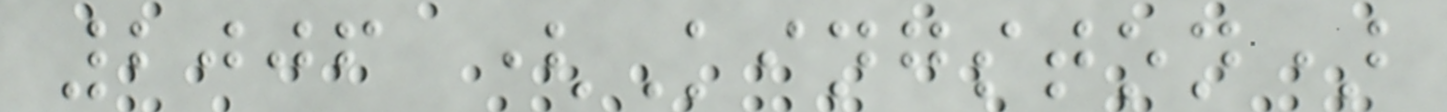2006 (Kingston)
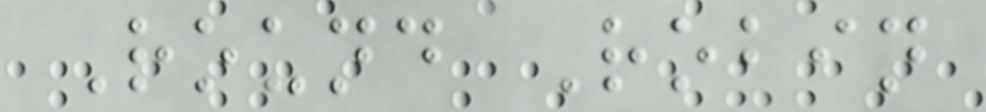Round Robin
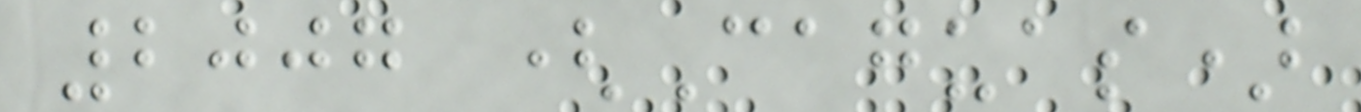2007 (Caguas)
